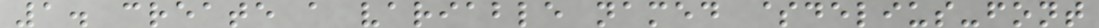1. create a variable named $delius-font
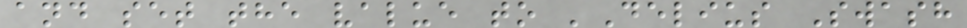and set the value to 'Delius Swash
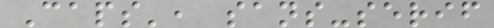Caps', sans-serif
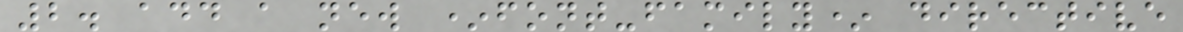2. add a new *font-family* directive
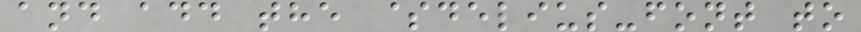and add the $delius-font to
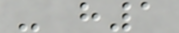- h1
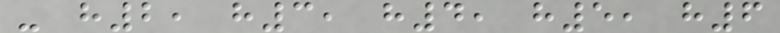- h2, h3, h4, h5, h6
